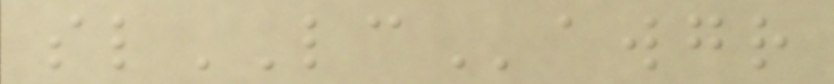slLCawgr
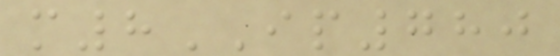m8IP780
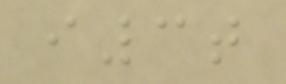i3t
